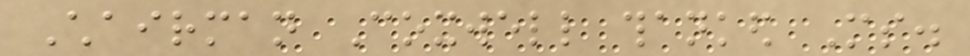Chairman Coxwell thanked Ms.
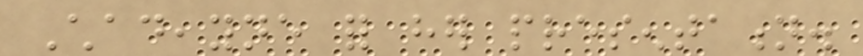Chadeayne for her presentation.
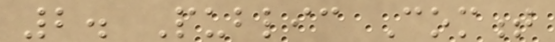2. Public Comment
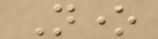None
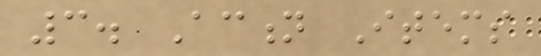3. Action Items
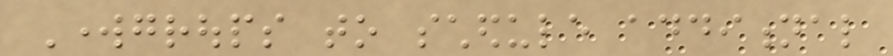Workgroups to schedule additional
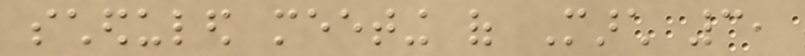scheduled meeting of March 3,
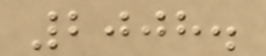2008.
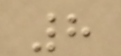8
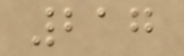217
